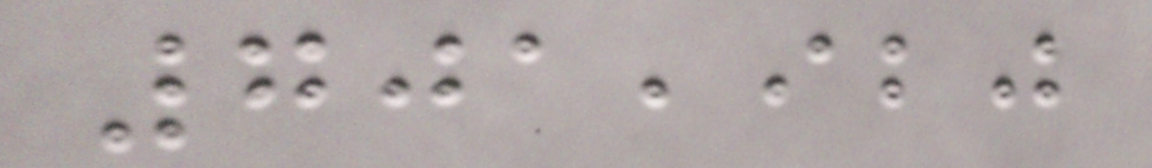701,920
